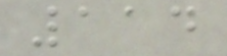114
